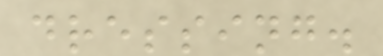dressing.
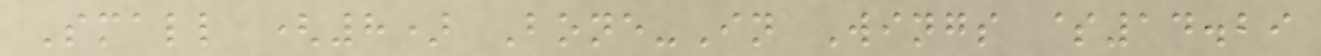Small (8) Bone-In Wings $14.29
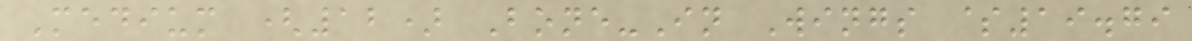Medium (12) Bone-In Wings $19.79
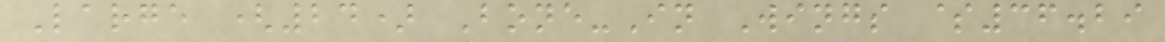Large (24) Bone-In Wings $36.29
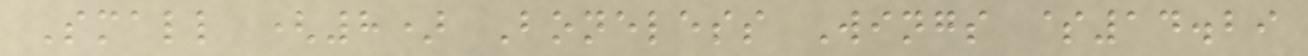Small (8) Boneless Wings $14.29
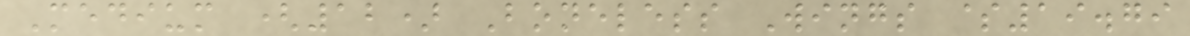Medium (12) Boneless Wings $19.79
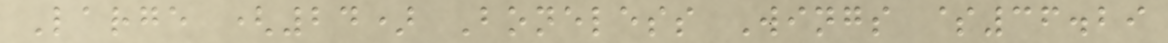Large (24) Boneless Wings $36.29
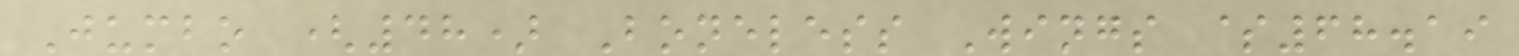Jumbo (48) Boneless Wings $68.19
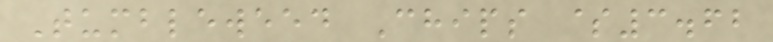Tumbleweed Chips $3.62
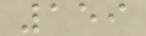159
